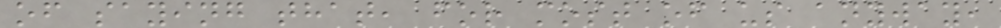of saying that, for most of us anyway,
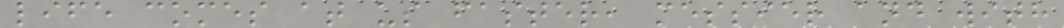life comes at us faster, messier and with
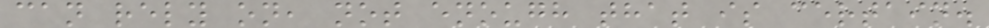can rely on, not enough that is certain.
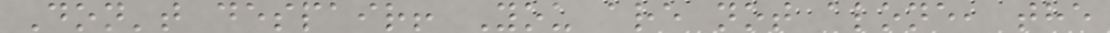Don't despair! You are not alone, the
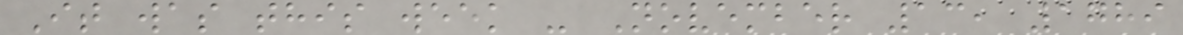It was this week - November 13, 1789
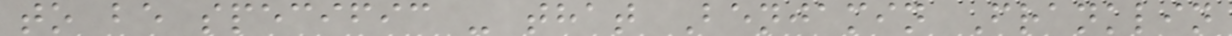to be specific - that Benjamin Franklin
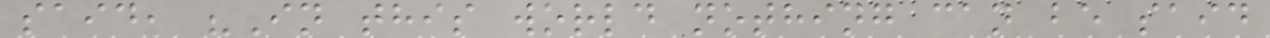said, "In this world nothing can be said
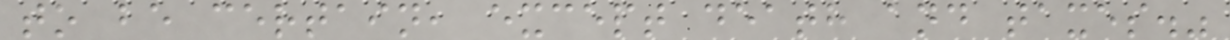to be certain, except death and taxes."
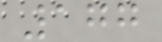177
